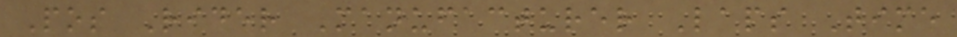Pos Rider Manufacturer Laps Time
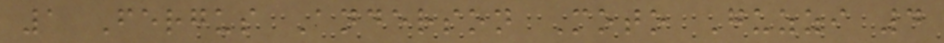1 Fergus Anderson Moto Guzzi 4
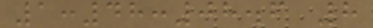1:48:08.6 8
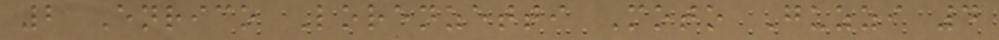2 Enrico Lorenzetti Moto Guzzi 4
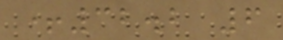+32.2 6
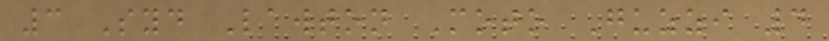3 Syd Lawton Moto Guzzi 4
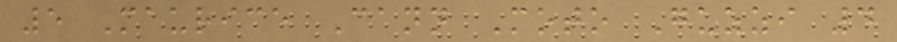5 Maurice Cann Moto Guzzi 4
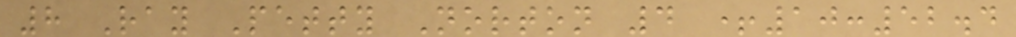8 Ray Petty Norton 4 +10:52.4
